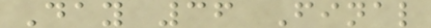Day 36 Final
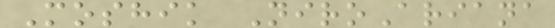Moshik NiroAriana
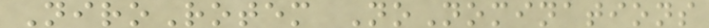NiroRotem NoNominations
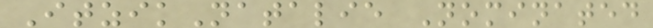ItzikNatalie Nominated
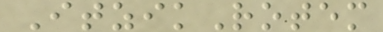ItzikRotem
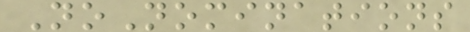NoNominations
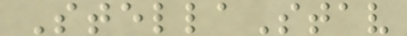StellaStav
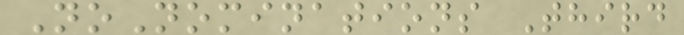NoNominations Third
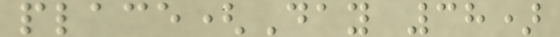place(Day 38)
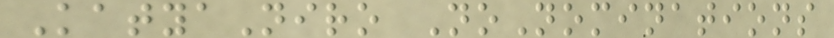KatyaNiro NoNominations
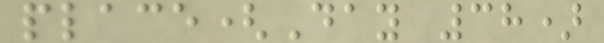place(Day 38)
